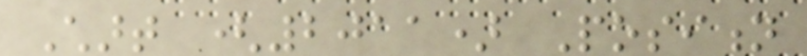Chart (2011) Position
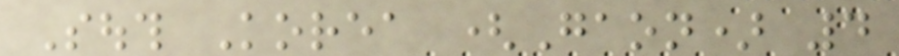South Korea (Gaon) 4
